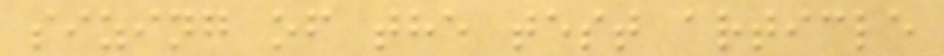sizing of the test article
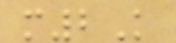m2K
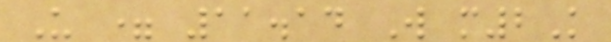U = 11.14 W m2K
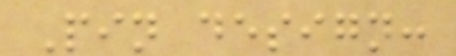Pin design:
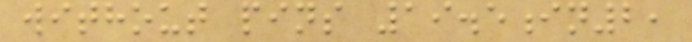without pins 19.5in2,
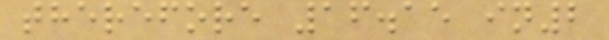therefore 16.15 in2
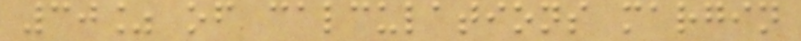30% of calculations margin
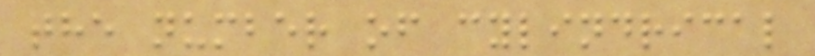the number of cylindrical
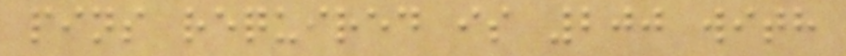pins required is 200 with
